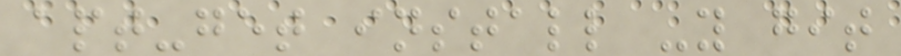apt-get install -y git
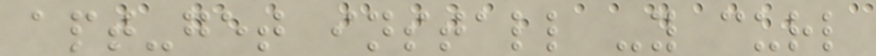apt-get install -y curl
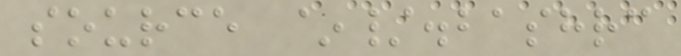source ~/.bashrc
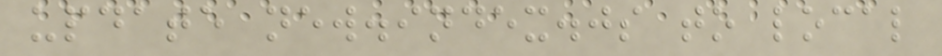update new.index.js to local
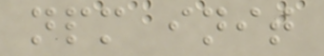npm init
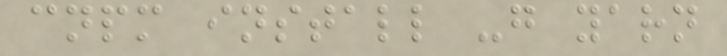cnpm install -g yarn
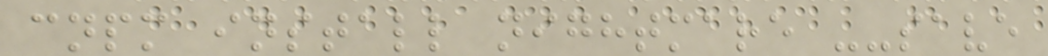cnpm install nightmare --save
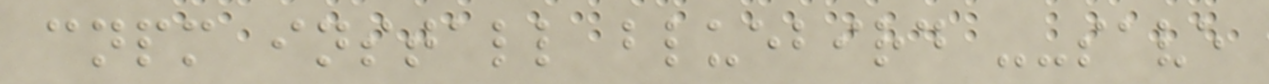cnpm install bluebird --save
